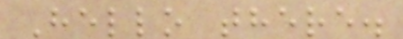Hello there.
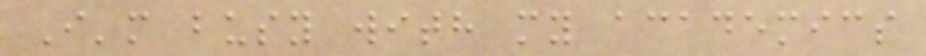I'm busy with my academics
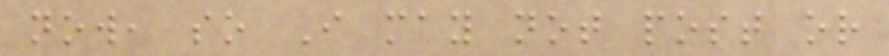now, so I may not post or
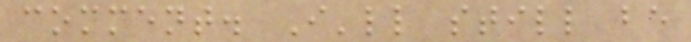comment. I'll still be
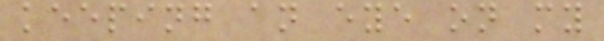keeping an eye on my
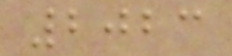2023
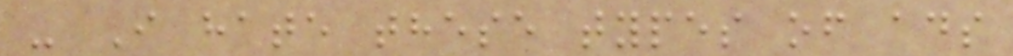- I hate these types of ads
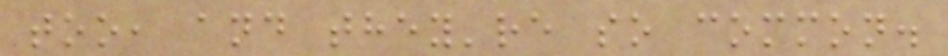too, and they're so common.
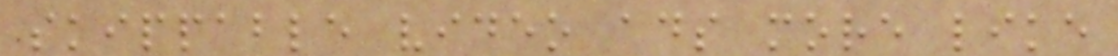skippable video ads more like
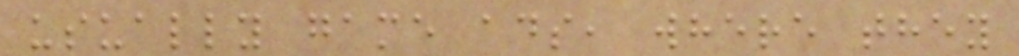usually game ads, where they
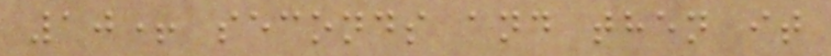10+ seconds and then it
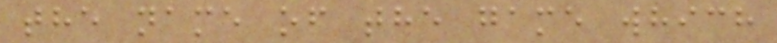the name of the game which
